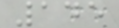145
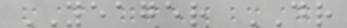YEAGER DR
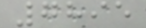7895
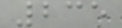235
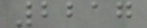2217
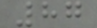87
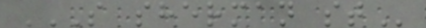S SHERMAN ST
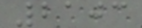2103
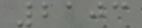2103
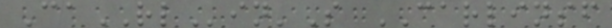CaRLin'S CARLINSF
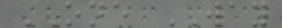ONE WAY
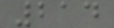214
